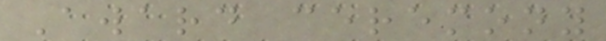Award ceremony
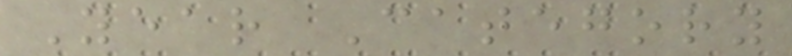Year Category
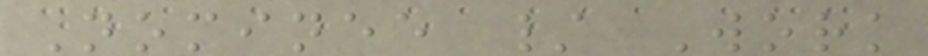Nominee / Work
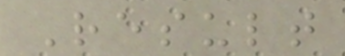Result
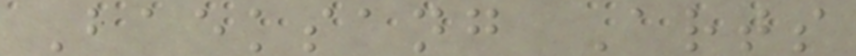Baeksang Arts
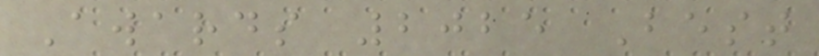Awards 2025 Best
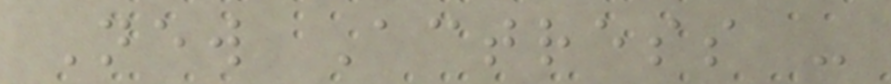New Actress -
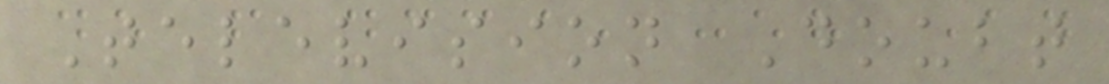Television Doubt
